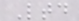Ltd
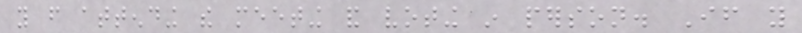you from attending the meeting and voting in person. If you
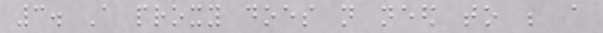3. A proxy does not need to be a
